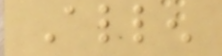Allen
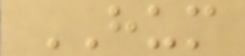HUM
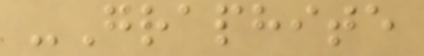-Graphite
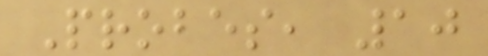Probes, 10
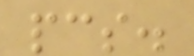pcs.
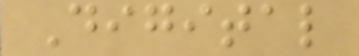Digital
